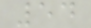54
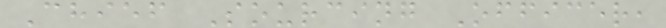Chief Sourcing Officer,
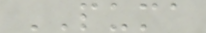PUMA
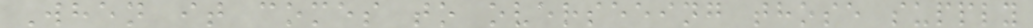When it comes to overseeing those supply
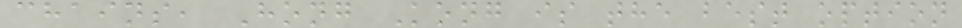chains, Hong Kong is the best option
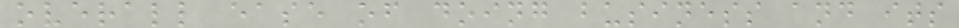overall ease of doing business and its
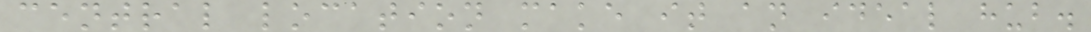central location make it an ideal hub.
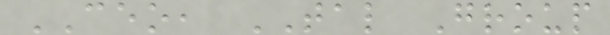CEO, TAL Group
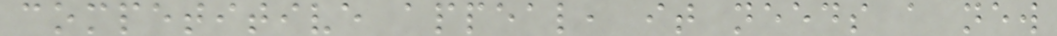competitive appeal, it needs a new
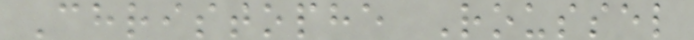Christophe Roussel
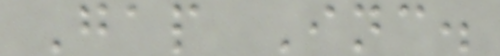Gap Inc.
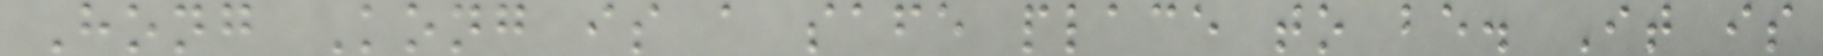Hong Kong is a safe place to be. It is
